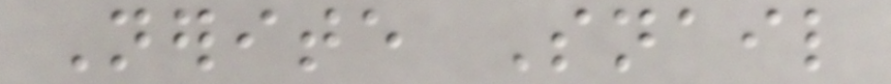Nerite Snail
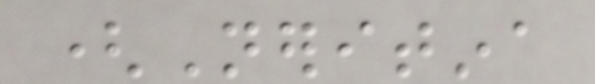(Neritina
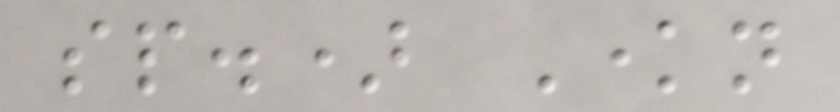sp.) Known
